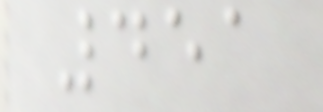451
